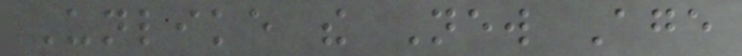Unlike the New Age
